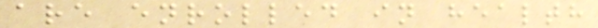are enrolled in health
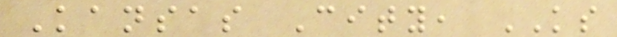Kansas City, KS
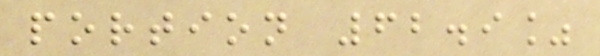portion 62.9%
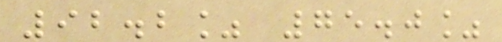92.2% 75.0%
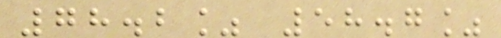78.2% 58.7%
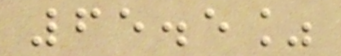65.5%
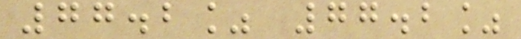77.2% 77.2%
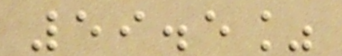59.5%
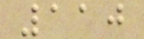110
